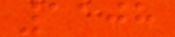1108
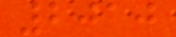2010
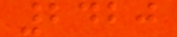2420
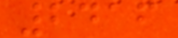2416
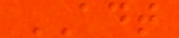ADT
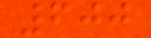600
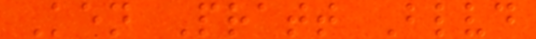Ken Pratt Blvd
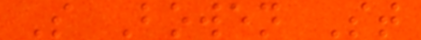S Bowen St
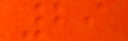29
